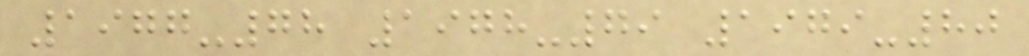1977-78 1978-79 1979-80
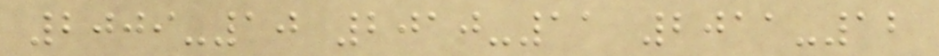2009-10 2010-11 2011-12
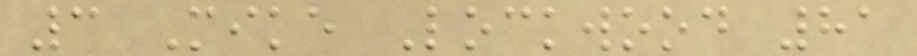3 Mike Lockwood 81
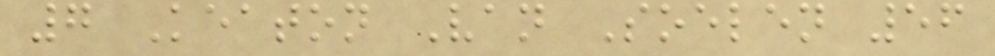7 Keaton Van Soelen 56
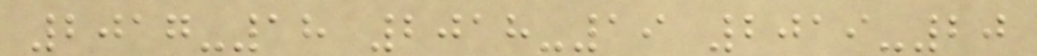2017-18 2018-19 2019-20
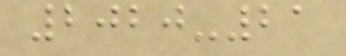2020-21
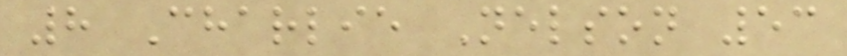8 Charlie Nelson 53
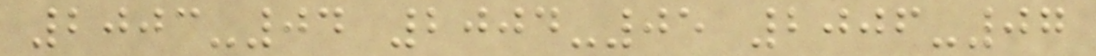2003-04 2004-05 2006-07
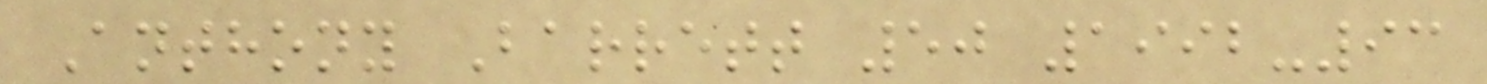Anthony Barrett 50 1992-93
